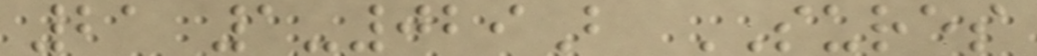21 1-029B SURES
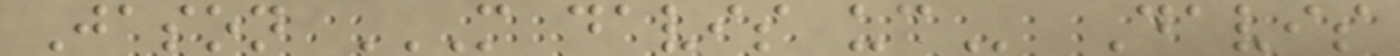Jason M DAVIS UC Davis
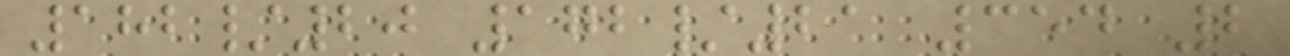182/20 172/21 354 2
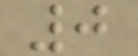0
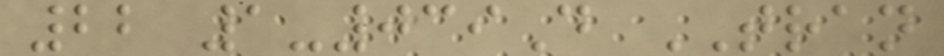22 1-039D TRAN
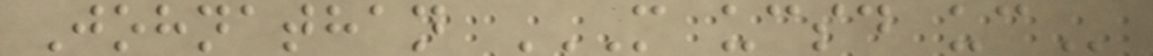Johnathan M UCSD UC
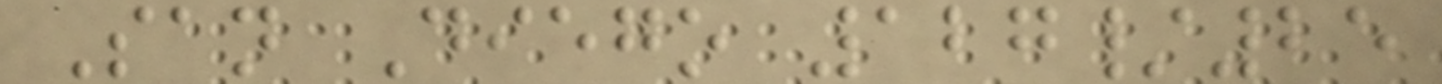San Diego 127/25
